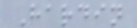Hardin
